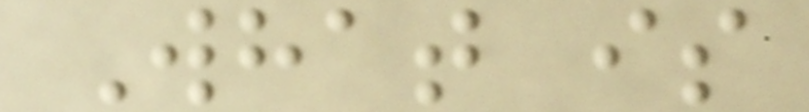What is
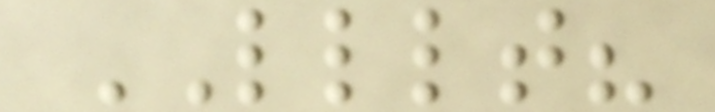LLLT?
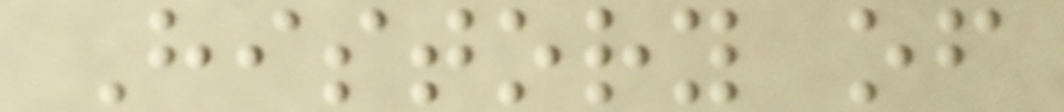History of
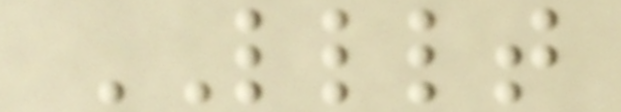LLLT
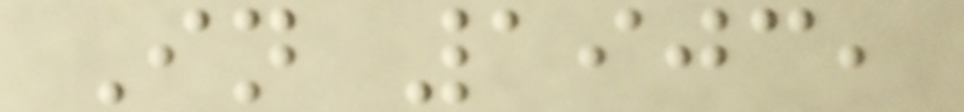In 1903,
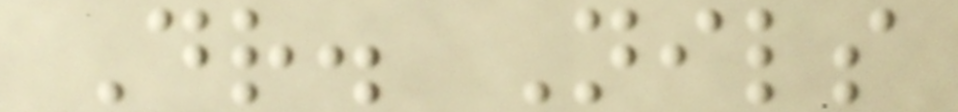Dr. Nils
